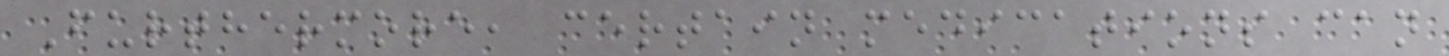Furthermore, certain medications can
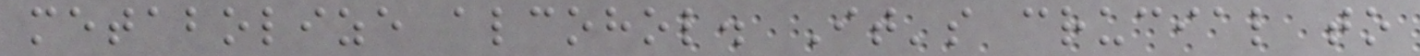metabolize alcohol. It's crucial to
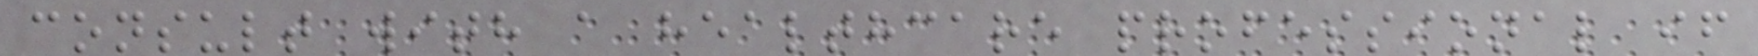consult with a healthcare professional if
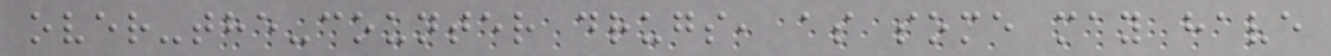over-the-counter drugs, as some may have
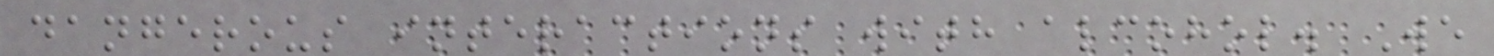dangerous interactions with alcohol. We
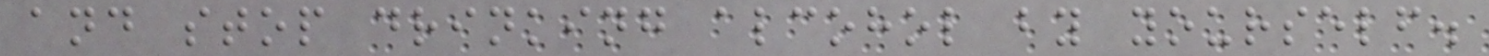and stop drinking alcohol by yourself.
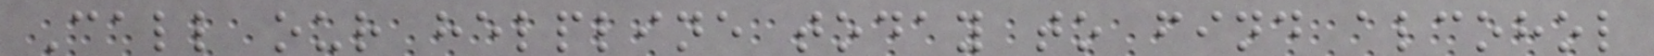Call our helpline today to find alcohol
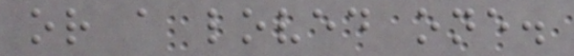or a loved one.
